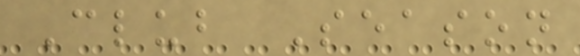Club Season
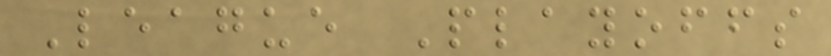League Playoffs
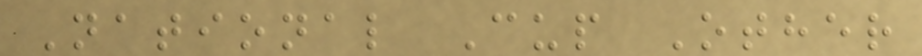National Cup Other
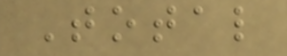Total
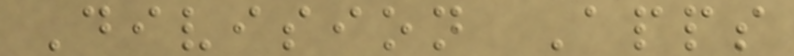Division Apps
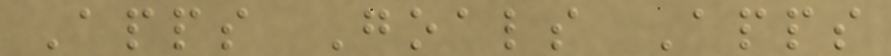Apps Goals Apps
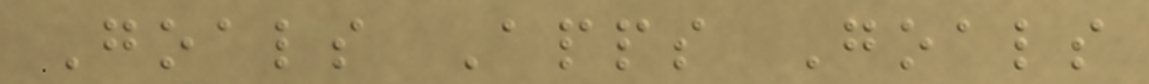Goals Apps Goals
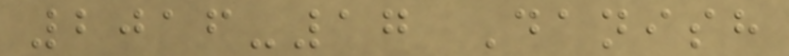2016-17 Danish
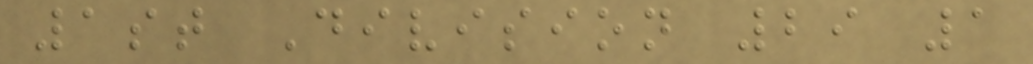1st Division 29 1
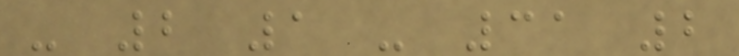- 2 1 - 31 2
